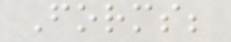Forms;
